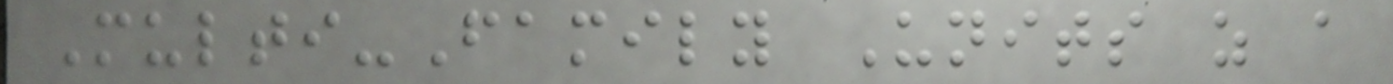Multi-Family Units as a
